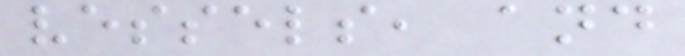vessels, and
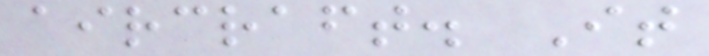aircraft. It
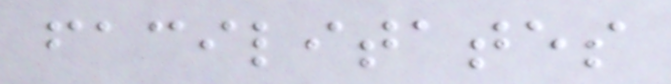facilitates
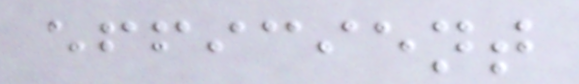efficient
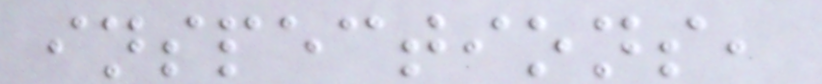inspections,
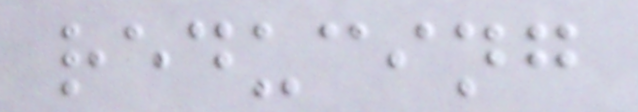reducing
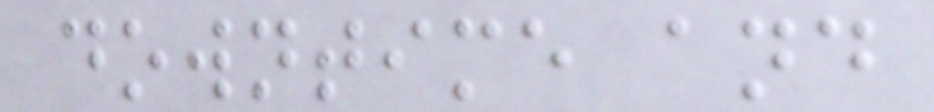downtime and
